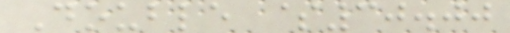Double $30.00
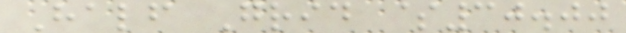Half Grid $30.00
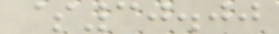$30.00
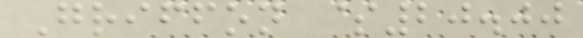Griffon $20.00
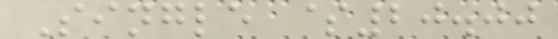Single $20.00
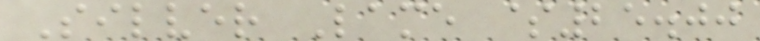Silver Lame $25.00
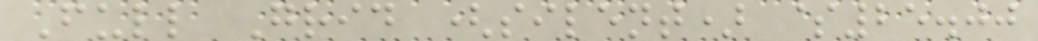Full Grid (silent) $25.00
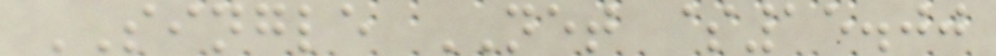SINGLE NET $15.00
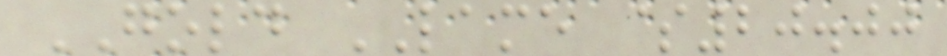GOLD LAME $20.00
